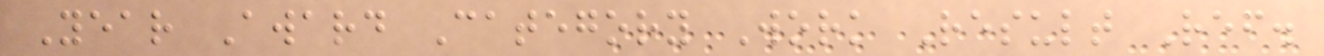Year Award Category Work Result Ref.
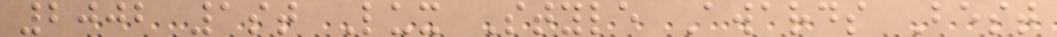2002 1st Lux Style Awards Best
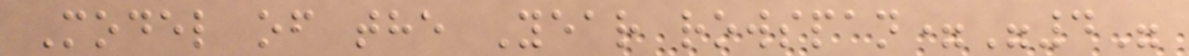Model of the Year rowspan="4"
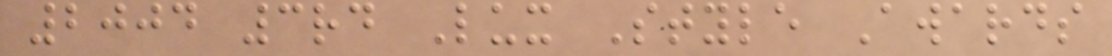2004 3rd Lux Style Awards
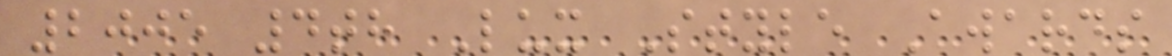2005 4th Lux Style Awards
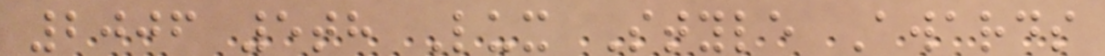2006 5th Lux Style Awards
